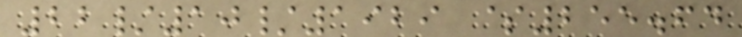22/10/1929 $255.64
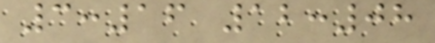3:16 12:08
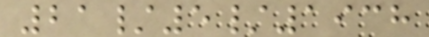21/5/1938
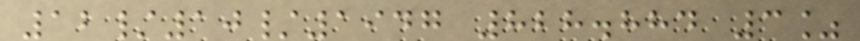12/10/1947 828.884 3%
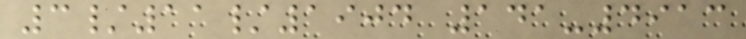3/11/1904 141-4913
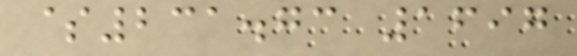$231.73 1697
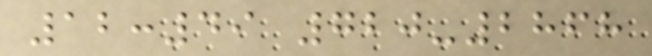12:49 720-2868
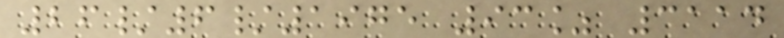26/6/1975 93% 3114
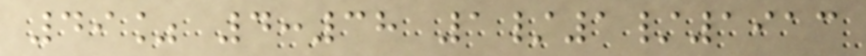49% 4:38 1/1/1913
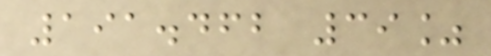191.462 39%
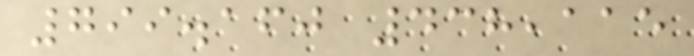799.160 438,115
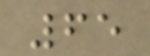65
